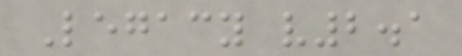Legacy v2.1
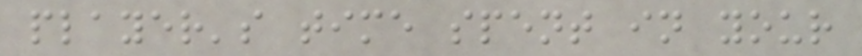player's time spent in your
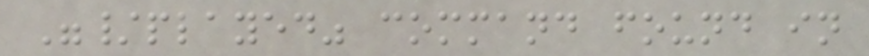"/played" command found in
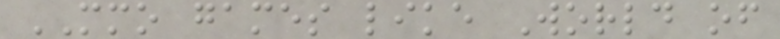MMO games like World of
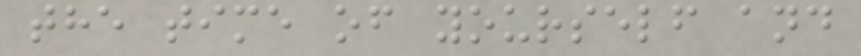the time of yourself and
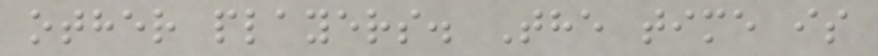other players. The time is
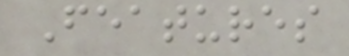Features
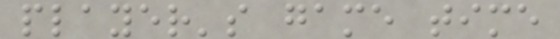player's game time
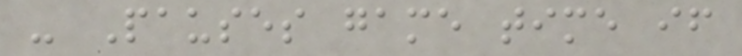- Pauses game time if
